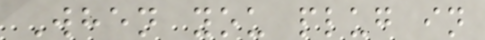When you plug in
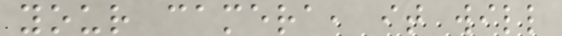your camera, it will
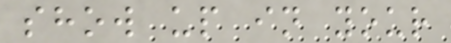show up in your
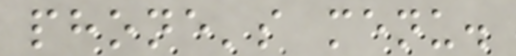phone's menu.
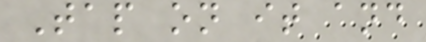Tap on it and
